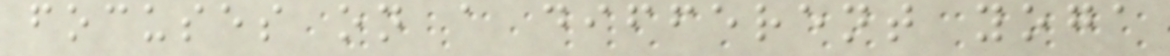focuses on a different yoga
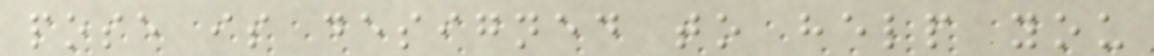pose is designed to help you
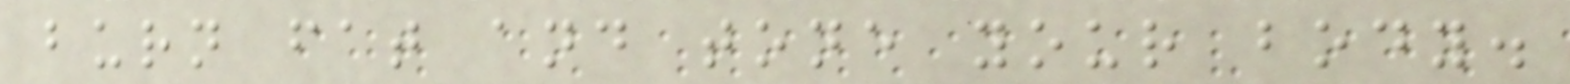burn fat and tone your body.
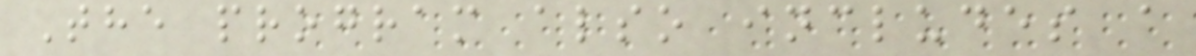The program also includes a
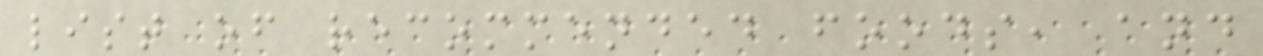list of recommended foods, and
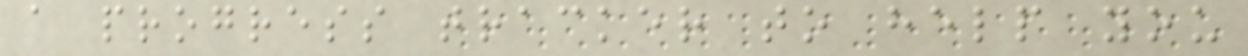a progress tracker to help you
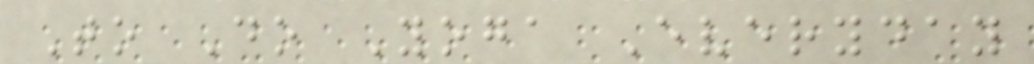To Do Yoga Everyday
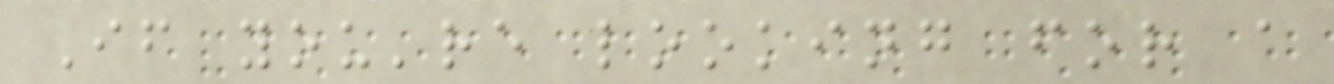If you're looking for a
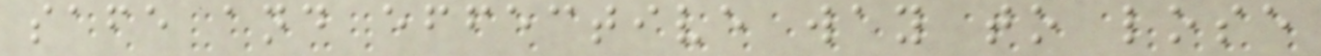safe and effective way to lose
